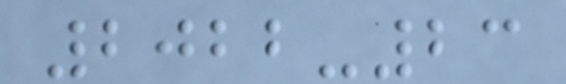2022-23
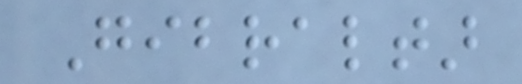Gibraltar
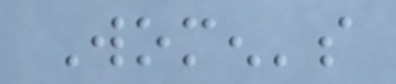Women's
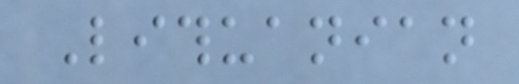Lithuanian
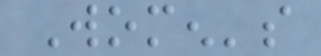Women's
